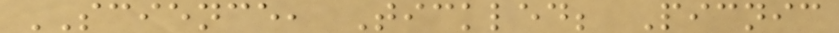SCIENCE, Tickled; Picnic
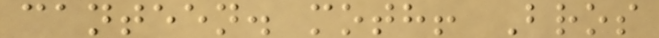canteen. moth! Bros
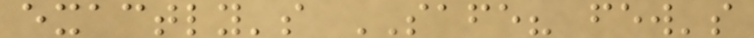exactly's SAFE? few's
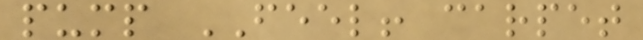pump FEEL! carpet
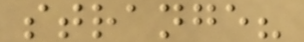strange?
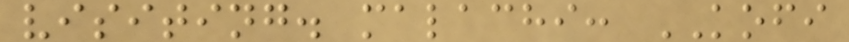visiting. malachi: KOFI
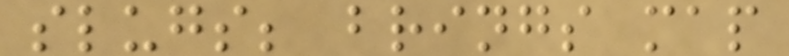slugs; brings map
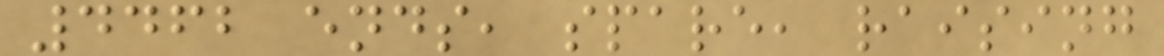4462 ends, spare, raising
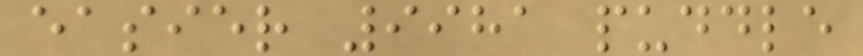easier 9981 puddle
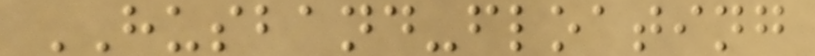HUSBAND-floating
